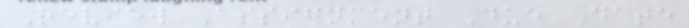Review Assignment Due Date
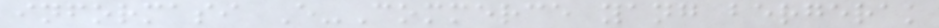informasi E-Commerce yang bergerak
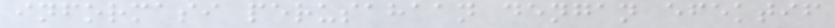informasi perusahaan dengan efektif
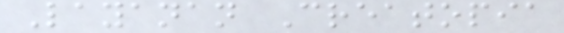Layanan Creatopia
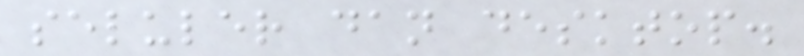seluler dan desktop.
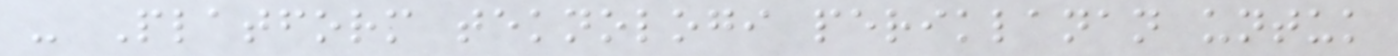- Platform teknologi periklanan untuk
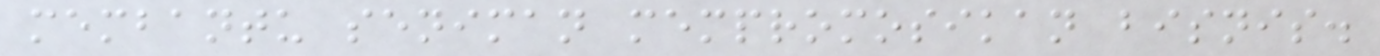membantu seniman mempromosikan bisnis.
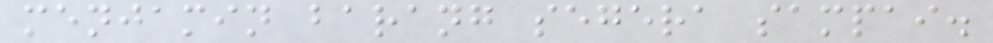menjamin barang segera sampai.
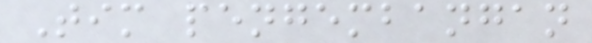Tim pengembangan
